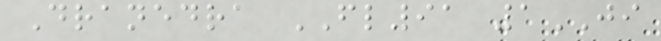Dranedra FL91 1JI
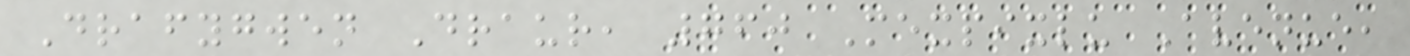Drafygwen Draur, 760 Mexpixlu Avenue,
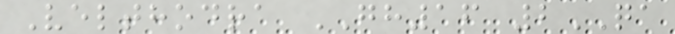Velthodra GH16 2QA
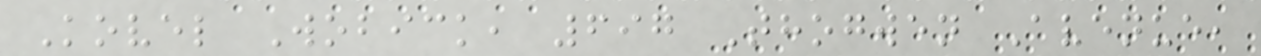Kovel Wobick, 697 Thogwen Avenue,
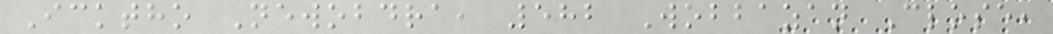Icktho Newobdra, 582 Wobbazan Close,
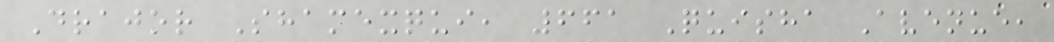Drajor Shamexqui, 661 Quisha Avenue,
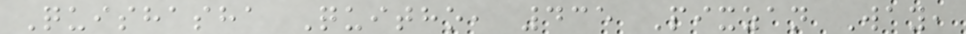Quishasha Quitho, 435 Pixzan Way,
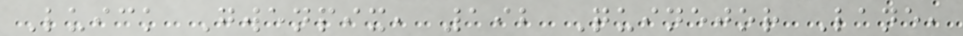Luick Gwenpix, 192 Quinejor Lane,
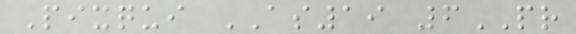Pixqui AS19 6PR
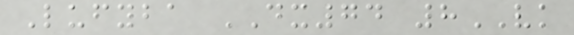Lufyba DX74 8VK
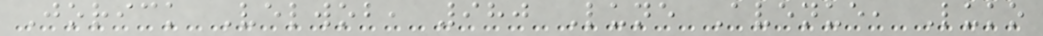Jorick Velwob, 980 Lune Avenue, Luko
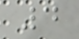4
